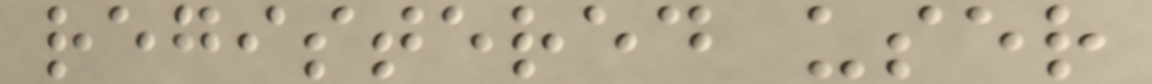registered user
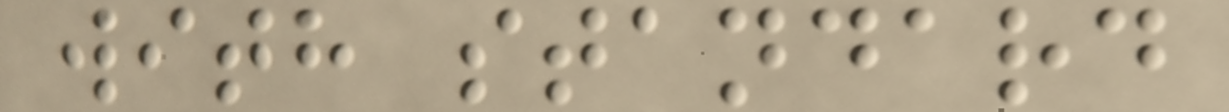with standard
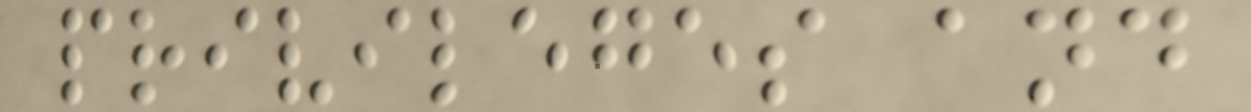privileges and
